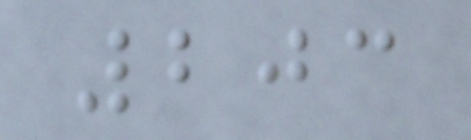203
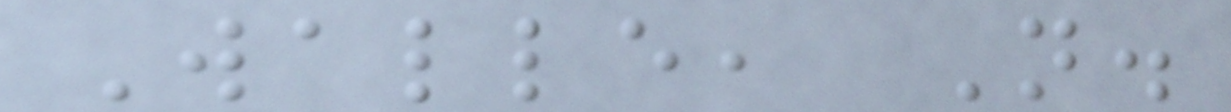Walle, N.
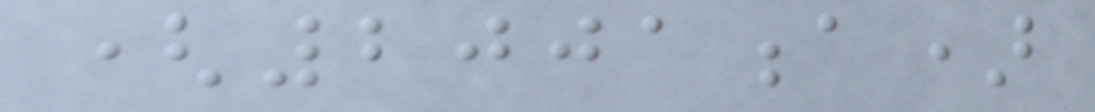(2001a)
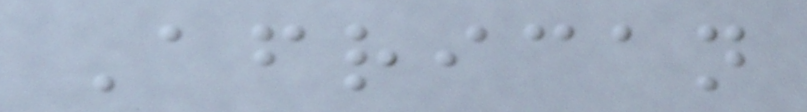African
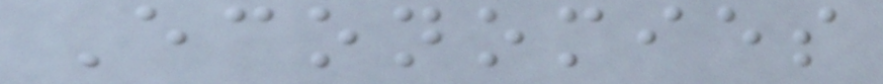Economies
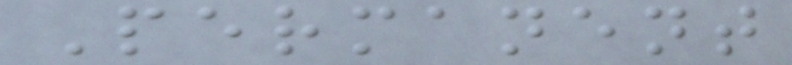Permanent
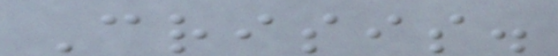Crisis.
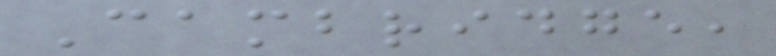Cambridge,
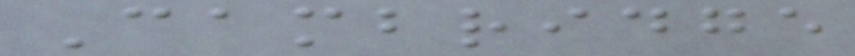Cambridge
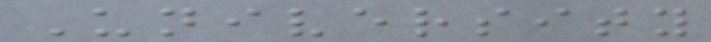University
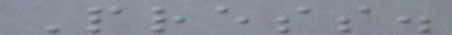Press.
